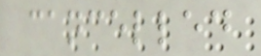cancelled
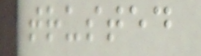trusted
